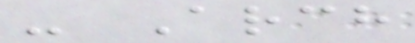- Arch
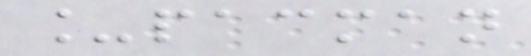_pacman
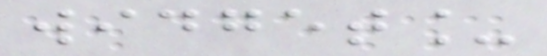widget_
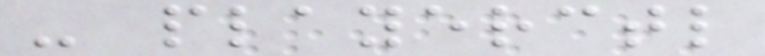- playerctl
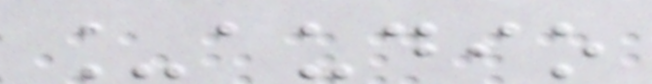_audio
